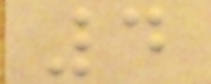4
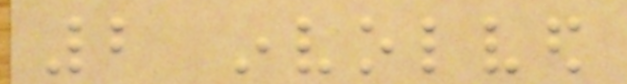2 involved
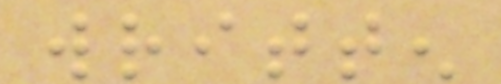written
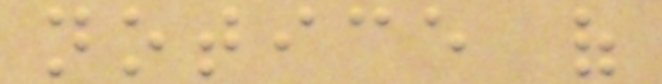notice of
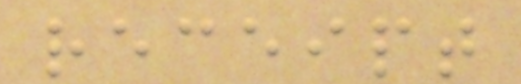receipt
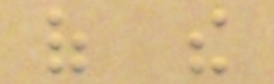of the
